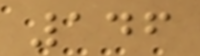146
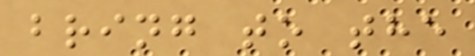bring to the
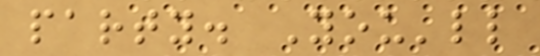party. You'll
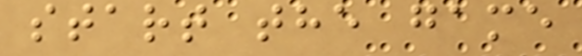start the game
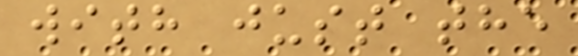with just the
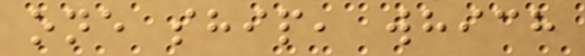one ship, which
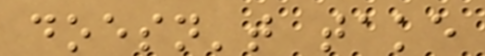doesn't take
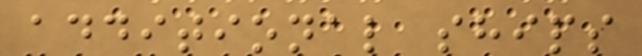additional ships
